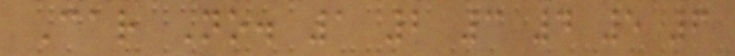Car No. 1 2 3 4 5 6
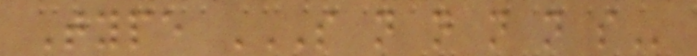Type S N N N N S
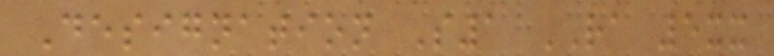Designation S1 RA 5xx
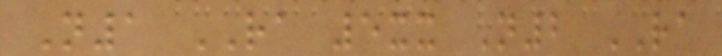N1 RA 5xx N2 RA
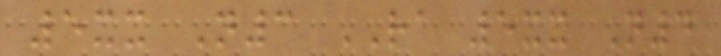5xx N3 RA 5xx N4
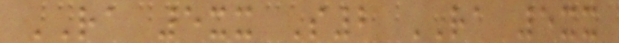RA 5xx S2 RA 5xx
